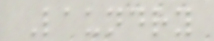Laundry
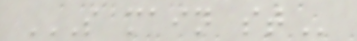S MAIN ST
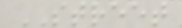STREET
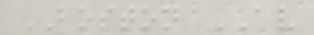BOSTON AV
